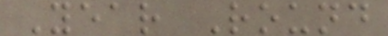Year Round
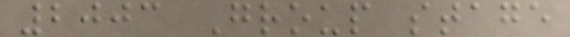2003 Group stage
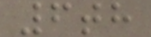6th
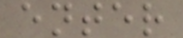enter
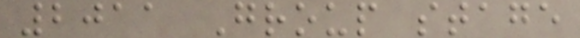2011 Group stage
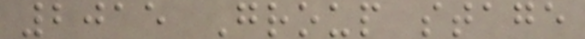2015 Group stage
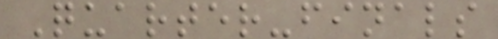Quarter-finals
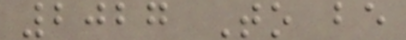2027 To be
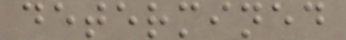determined
